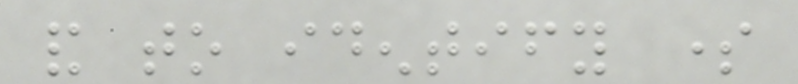and to identify some
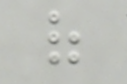of
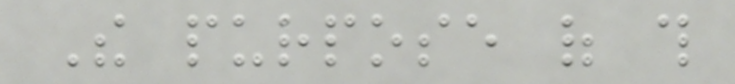The purpose of this
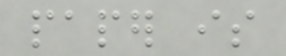paper is
